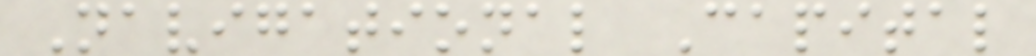Navigational Capital
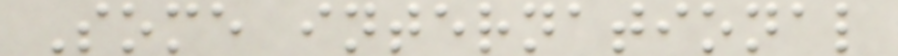Some international
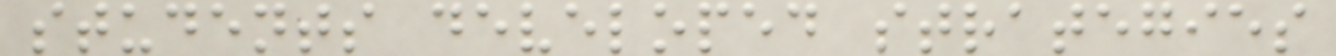students developed strategies
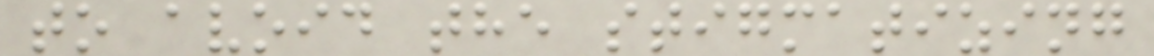to avoid the stigmatizing
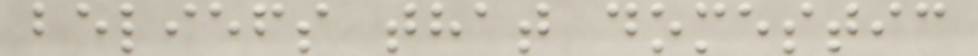beliefs that domestic
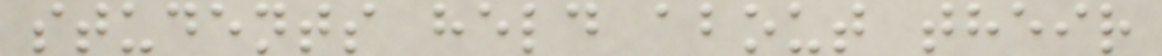students held about their
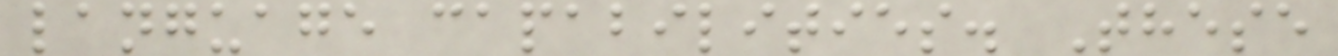language capabilities. These
